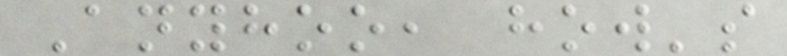Anyhoo, how's
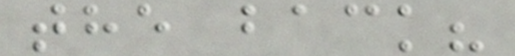the back?
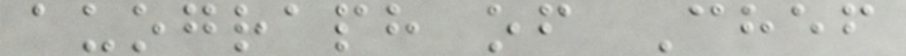auograph of Chef
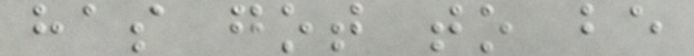has got to be
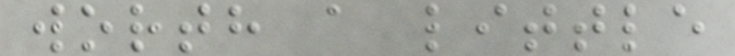worth a little
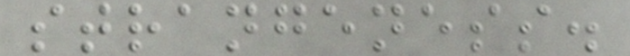strangeness.
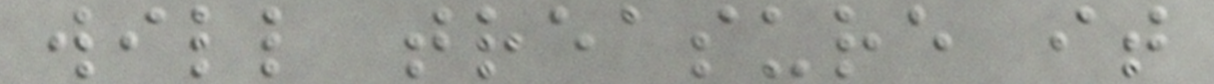will treasure it
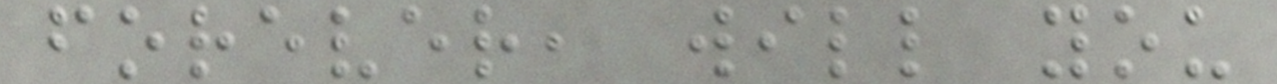forever, will you
